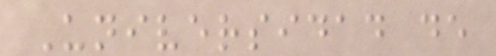Universidad de
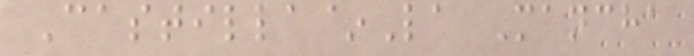Castilla~La Mancha
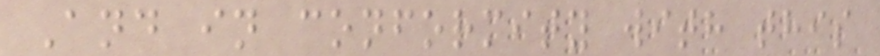And in conformity with this
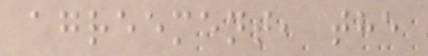agreement, the
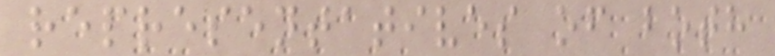representatives of both
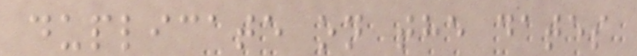duplicate on the dates
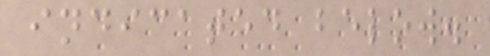indicated below.
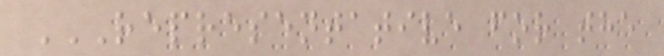REPRESENTATIVE FOR THE
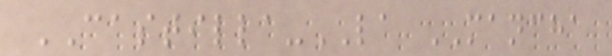CASTILLA-LA MANCHA
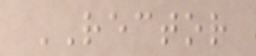RECTOR
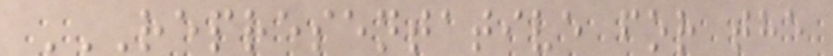REPRESENTATIVE FOR THE
